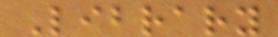Library
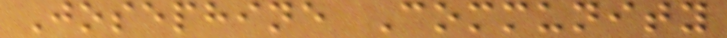Josephine Community
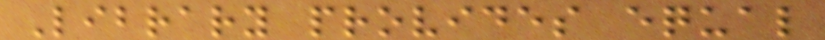Library provides equal
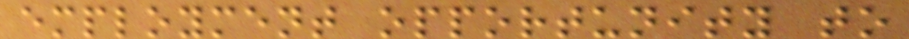employment opportunity to
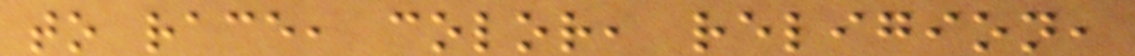to race, color, religion,
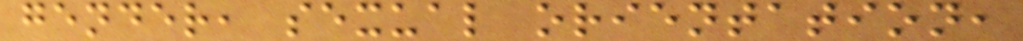gender, sexual orientation,
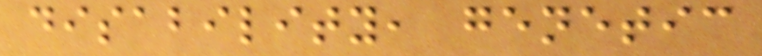disability, genetic
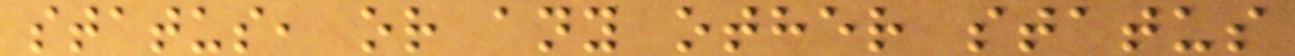status, or any other status
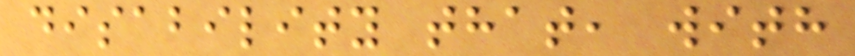disability that, with
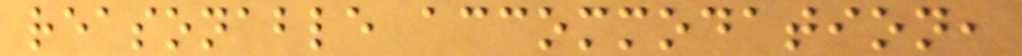reasonable accommodation,
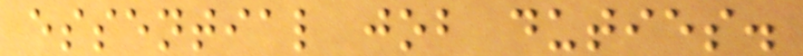essential job duties.
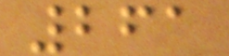261
